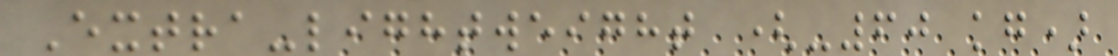Extra-lightweight (-60 kg)
